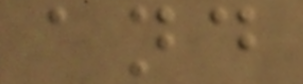and
